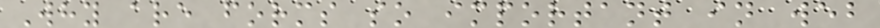Why are forms so important in web
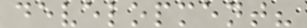development?
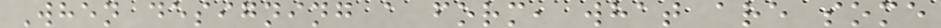When designing a form, what are some
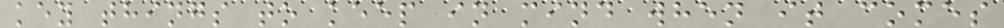key things to keep in mind when it comes
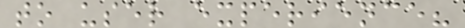to user experience?
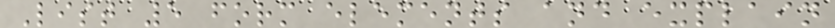List 5 form elements and explain
